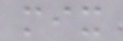mix
